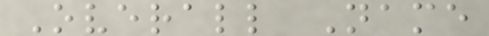Overall Name
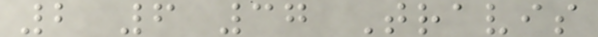2 6 37 Travis
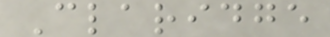Claridge
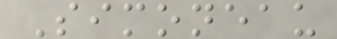Simoneau
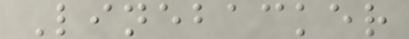Linebacker
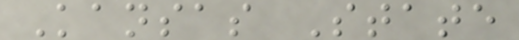Kansas State
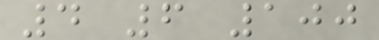4 6 100
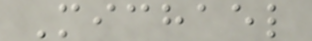Michael
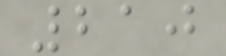210
